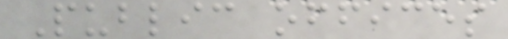Public offices
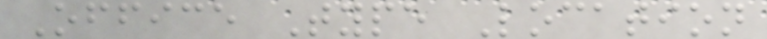Office Type Location
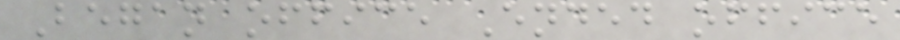Began office Ended office
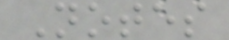Notes
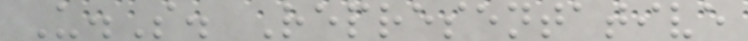U.S. Representative
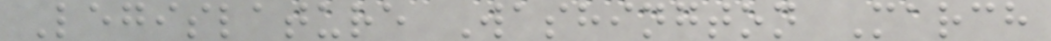Legislature Washington March
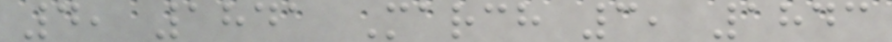4, 1841 March 3, 1843
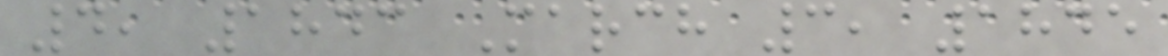4, 1843 March 3, 1845
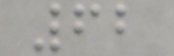62
